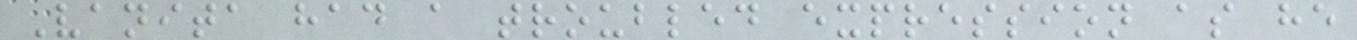Vanita had a troubled expression as he
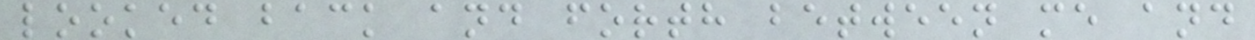looked back and forth between me and
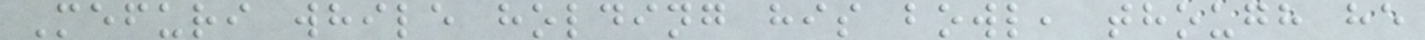Mefuri while holding his bowl, though he
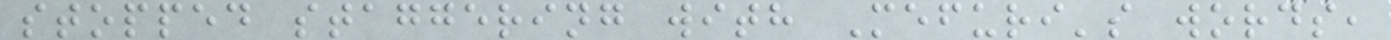stopped staggering with Mefuri's words,
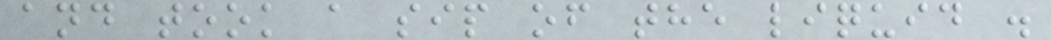and took a sip of the liquid .
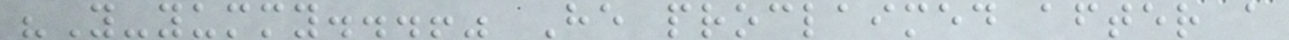"Y-yummy...!" He proclaimed after a
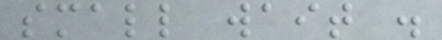small wait .
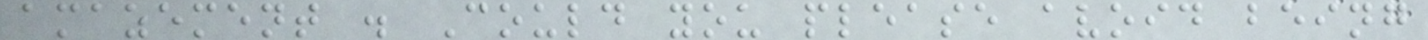amazement . Could you please avoid being
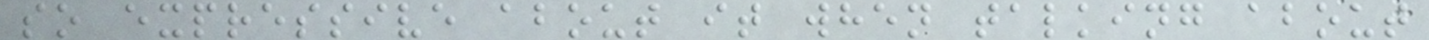so expressive about it when talking about
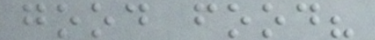good food?
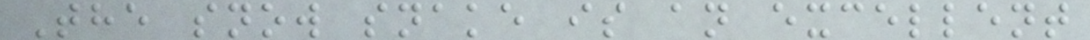The snow snake is an excellent
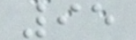95
